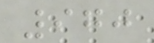970
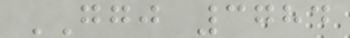GGJ 3784
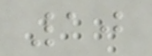10
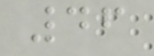46
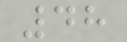48
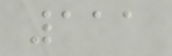111
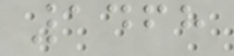1468
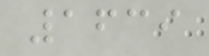1639
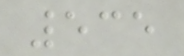535
